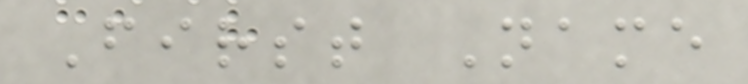First Name
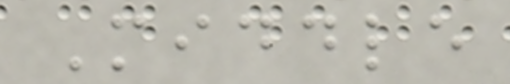Middle
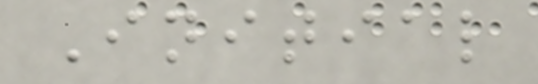Initial
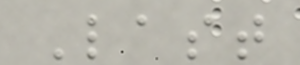Last
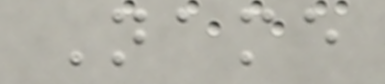Name
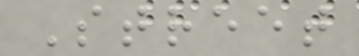Street
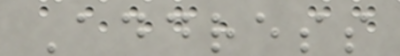Address
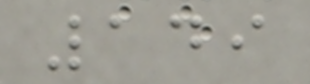149
